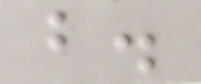b.
